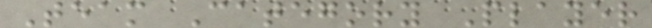Team Category Player
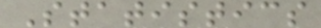Statistics
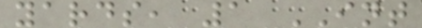yards, 1 INT
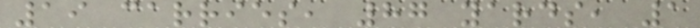19 carries, 87 yards, 1
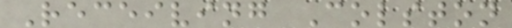Receiving Colston
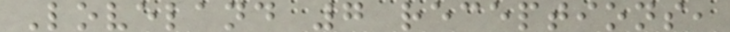Loveland 7 receptions,
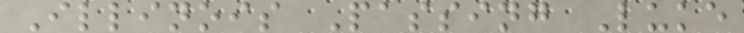Illinois Passing Luke
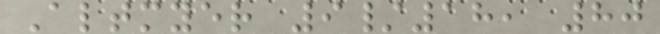Altmyer 9/18, 80
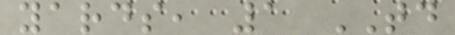yards, 1 TD
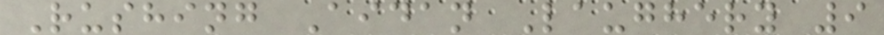Rushing Aidan Laughery 9
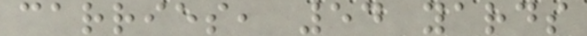carries, 54 yards
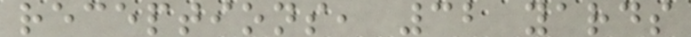receptions, 32 yards
